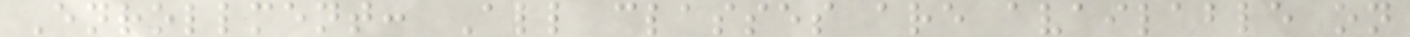Enrollment: All classes are available on
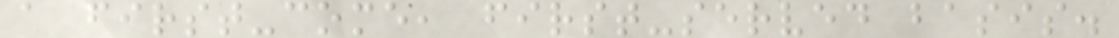a first-come, first-served basis.
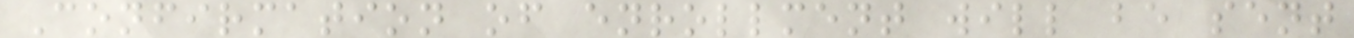Confirmation of enrollment will be sent
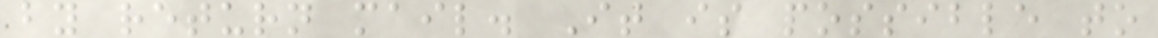by return mail. It is possible to
